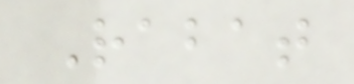Rabat
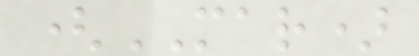(MAR)
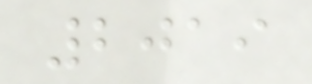2019
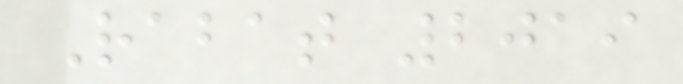Rabat 2019
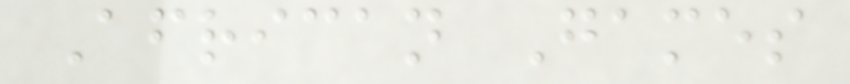African Games
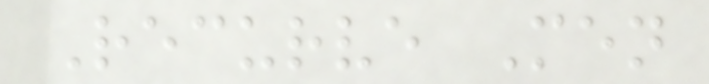Recurve Men
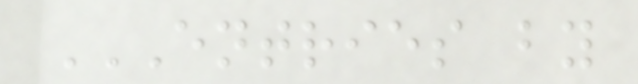ENTRIES BY
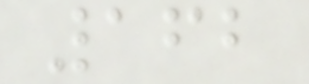162
